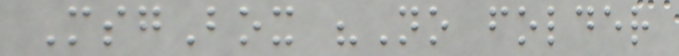MsgBox "No folder
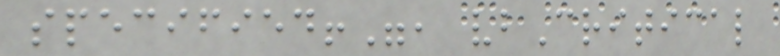specified!", vbCritical
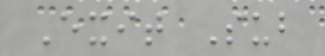Exit Sub
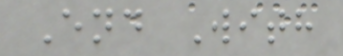End With
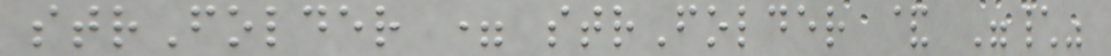strFolder = strFolder & "\"
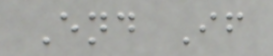End If
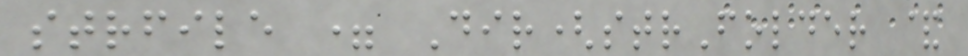strfile = Dir(strFolder &
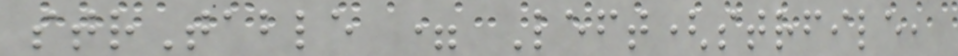strTable = Left(strfile,
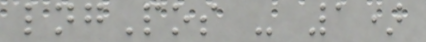lngPos - 1)
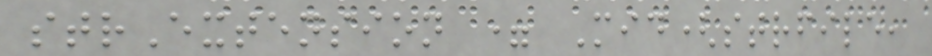strExtension = Mid(strfile,
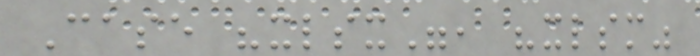Case "xlsx", "xlsm"
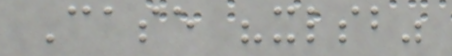Case "xlsb"
